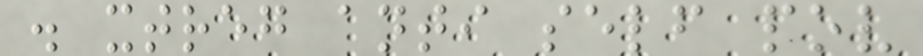. xtreg anti self pov
